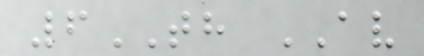6TH AV
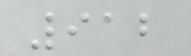912
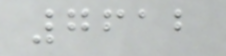7612
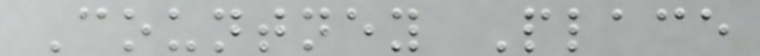Countney Place
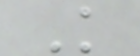K
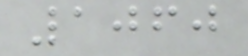1060
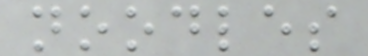noodles
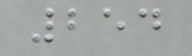254
